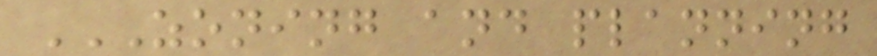ZONING AND PLANNING
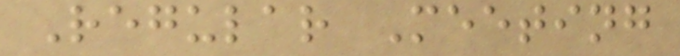Regular Meeting
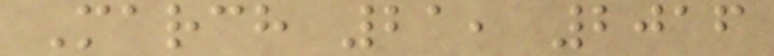March 21, 2016
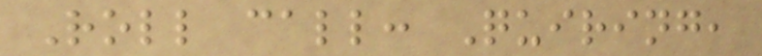Roll call: Quiring,
